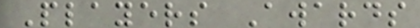Players Awards
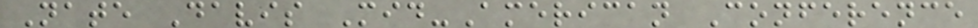Nate Davis Mid-American Conference
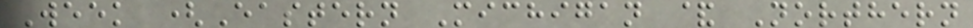Week (Eastern Michigan & Northern
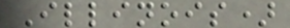Illinois)
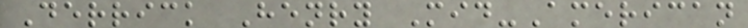Derrick Henry Mid-American
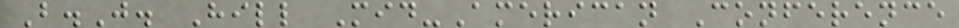B.J. Hill Mid-American Conference
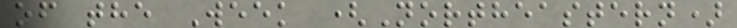of the Week (Northeastern)
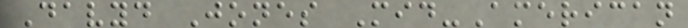Davyd Jones Mid-American
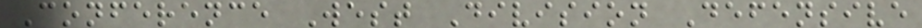Conference West Division Defensive
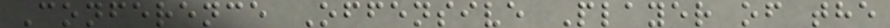Conference Offensive Player of the
